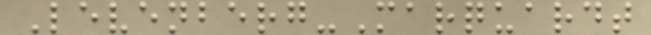Levenberg-Marquardt
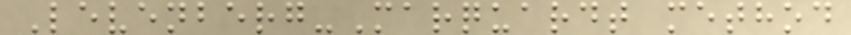Levenberg-Marquardt method
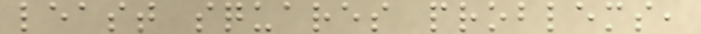least squares problems,
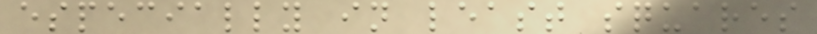especially in least squares
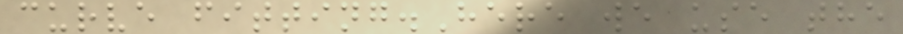curve fitting.Here we use the
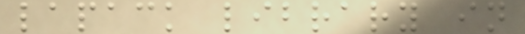lapack library in
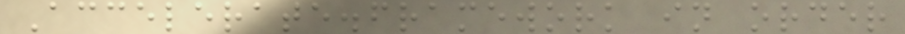Accelerate.framework in order
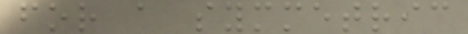for a symmetric
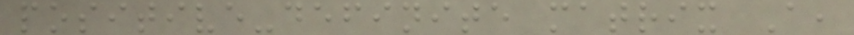positive-definite matrix A,
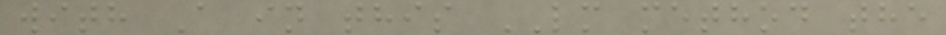with A in this LM method the
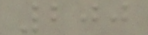200
